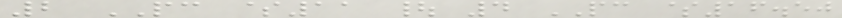2 PC $11 | 4 PC $16.50
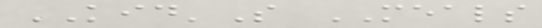KID'S MEALS
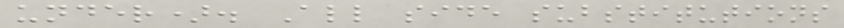under). All side substitutions
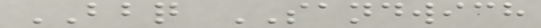BBQ SANDWICH
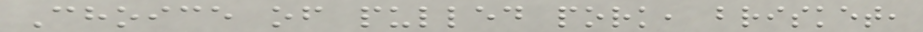Choice of pulled pork, brisket,
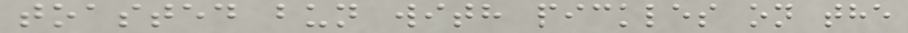toasted bun with pickles on the
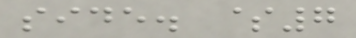side. $7
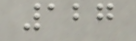127
